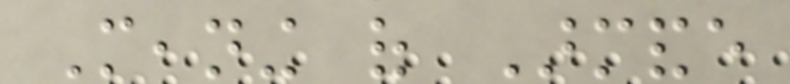Meaning of Armande
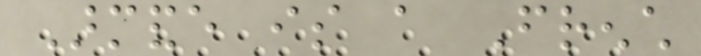Armande is a French
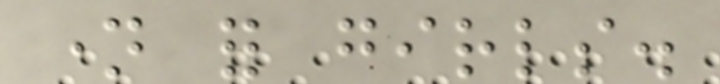name for girls.
